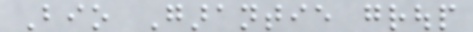Bio Garantie group
